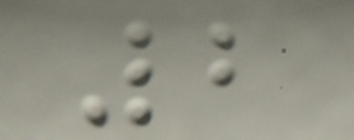2
